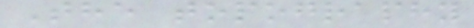The topography
